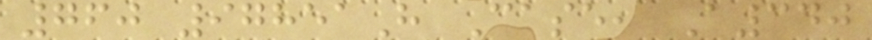760 97851H Case, A340
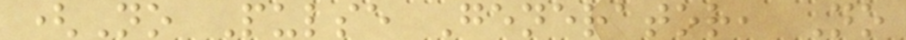(No Pulse Generator, No
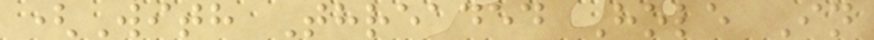(With Threaded Hole In
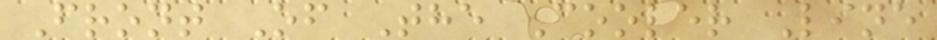Front Of The Cooler Line
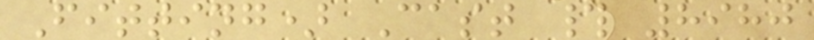Fitting) Cast # 8980
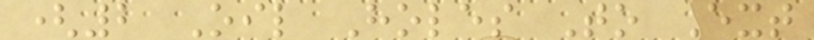(2 Oil Holes To Ext
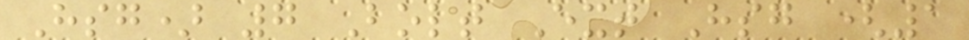Hsg) 7 Bolt Ext Hsg (1
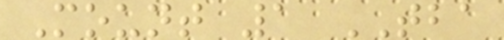Mount 1 TBA
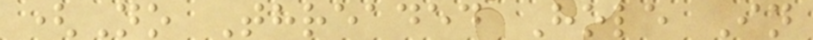(No Threaded Hole In
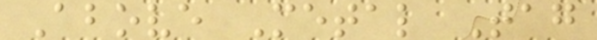Above Metal Tag
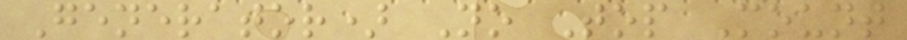Generator) No Top Mount
